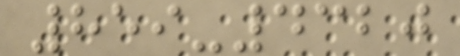859-4320
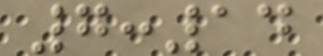7:14
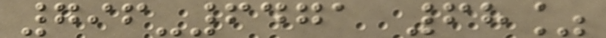796-6471 68%
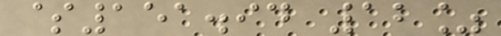$151.94 12%
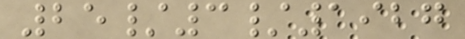25/3/1927
